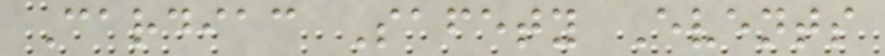Cardiac Safety Events
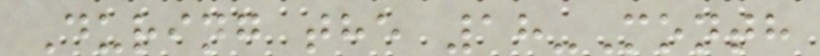During the 18-Month
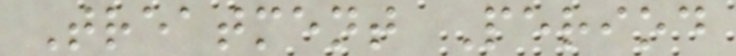Treatment Period
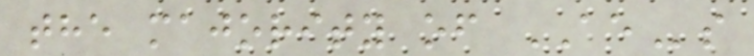the majority of AEs
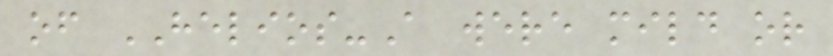of HELIOS-A were mild or
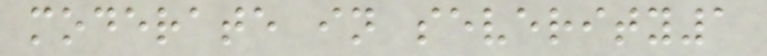moderate in severity1
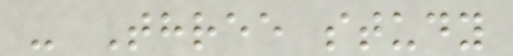- Three study
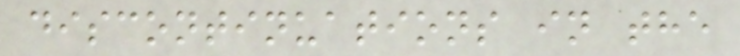discontinuations in the
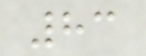83
